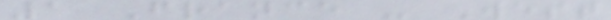1 France - West
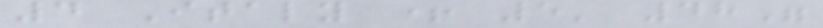4 Italy + 5' 48"
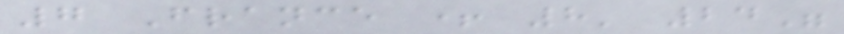7 France + 8' 24"
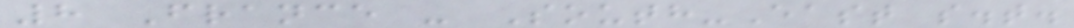8 France - South-East s.t.
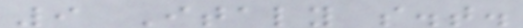9 Italy s.t.
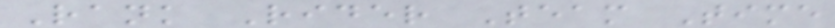Rank Rider Team Time
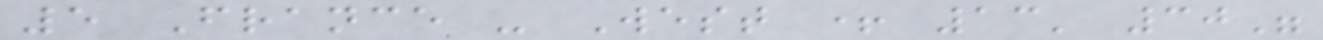5 France - West + 13' 30"
